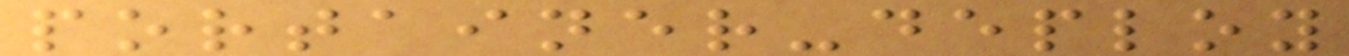portainer-deploy
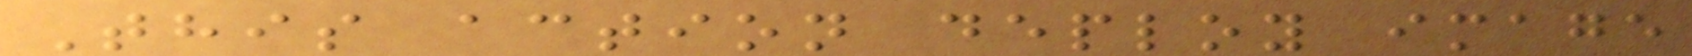This action deploy image
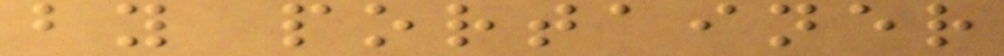by portainer
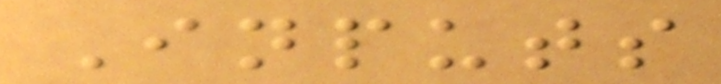Inputs
